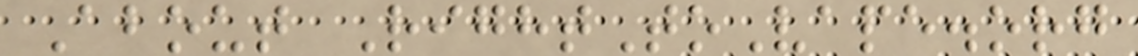About RightToVape.org
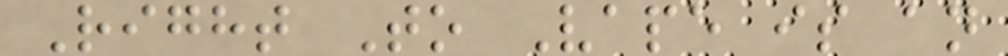Right To Vape is an
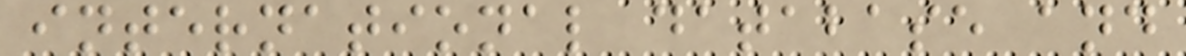international database and
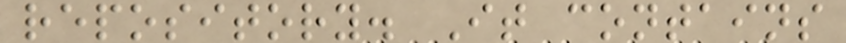repository. It contains
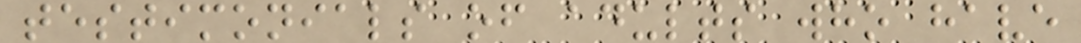testimonials of adults who have
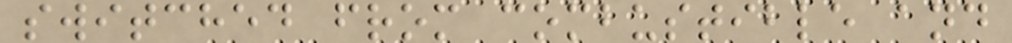switched from combustible and
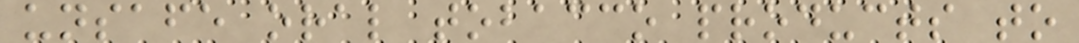unsafe oral tobacco products to
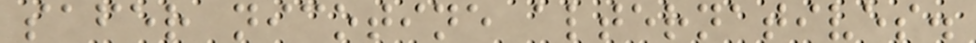safer nicotine alternatives.
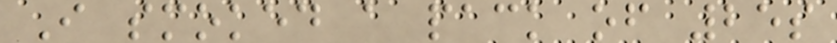I smoked a pack of 25s
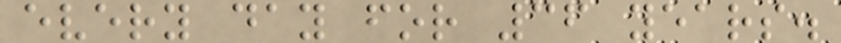every day for 36 years.
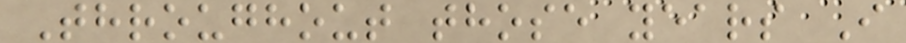Throughout those years I
